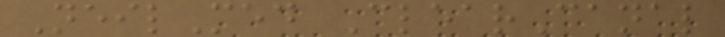NeilMed ClearCanal
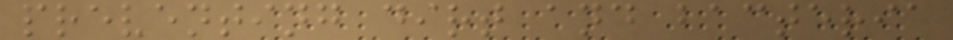preventing dirt and bacteria
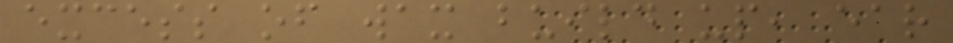excess of wax build up, ear
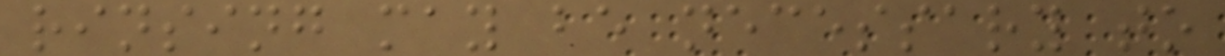rinsing may be necessary to
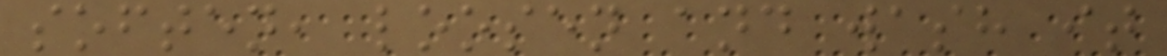soften, loosen and wash it
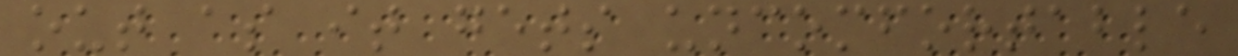out as it gets uncomfortable
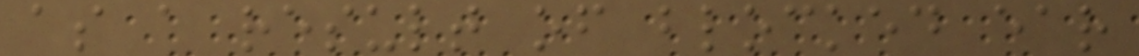as a result of blocked ear
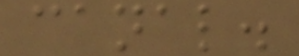canal.
